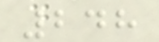248
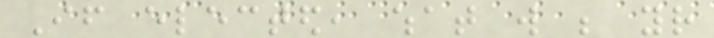If elected, what will be your
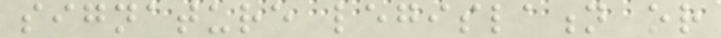signature legislation or
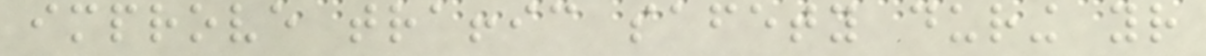improve traffic safety during your
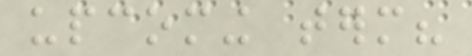upcoming term?
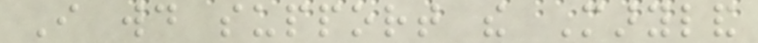I would support the Maryland
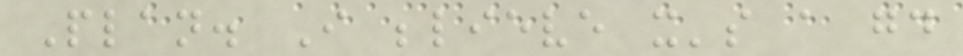Plan. I believe it's a good
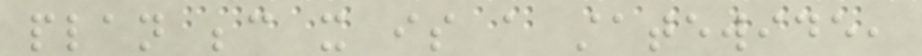plan because it is a statewide,
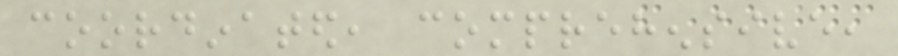coordinated, comprehensive,
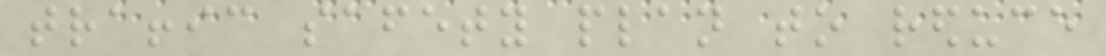traffic safety plan to reduce
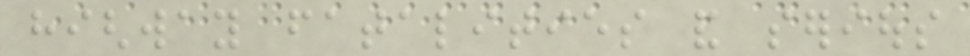highway fatalities and serious
